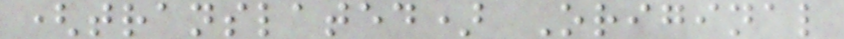(translated) Original
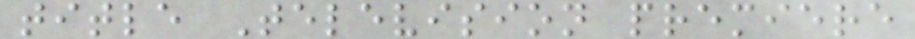title Television premiere
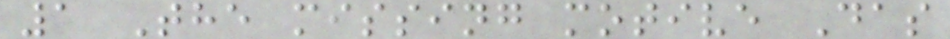1 The missing motive Das
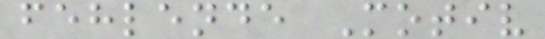fehlende Motiv
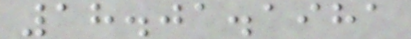18.01.1981
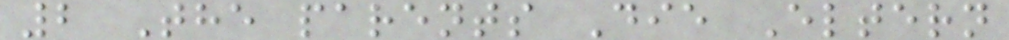2 The parents Die Eltern
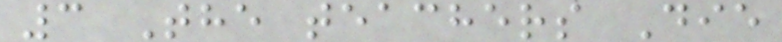3 The teachers Die
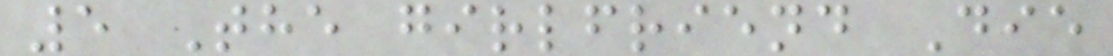5 The girlfriend Die
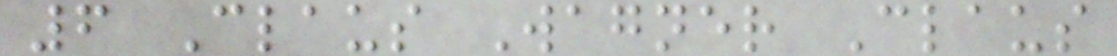6 Claus Wagner Claus
